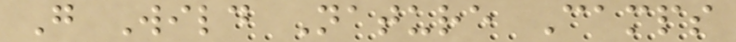Go Wild Nature Camps
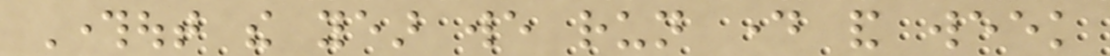Throughout the year we run day and week
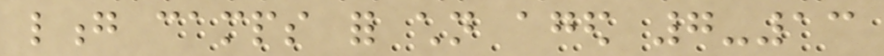long camps for children aged 7-13
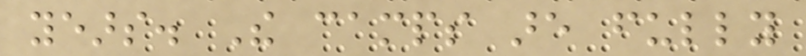years. The camps are fully
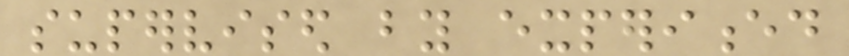supervised by experienced
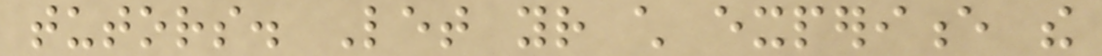tutors. Let your child experience the
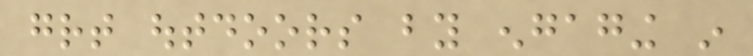great outdoors by engaging in
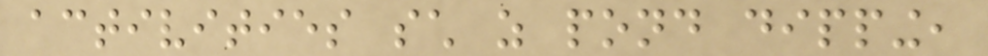activities such as pond dipping,
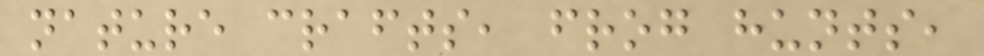nature crafts, frog hunts,
